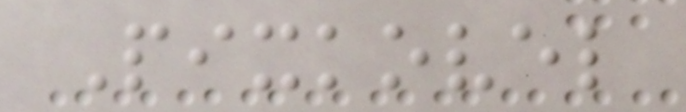Pixkovel
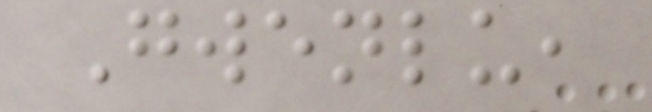Gwenlu,
